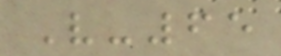V-65
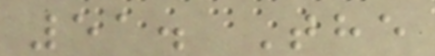51. The
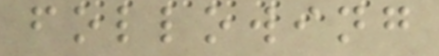following
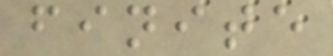finite
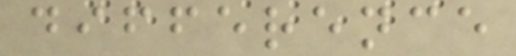difference
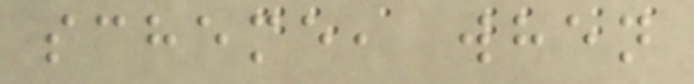scheme, when
